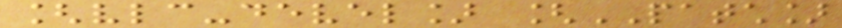[vlc-devel] [PATCH]
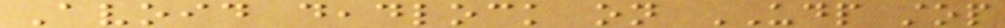Avoid deadlock on UDP stop
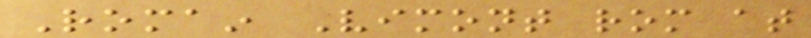Romain Vimont rom at
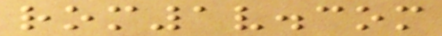rom1v.com
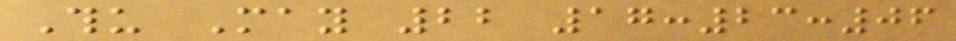Thu May 22 17:23:06
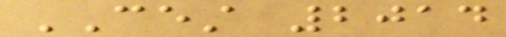CEST 2014
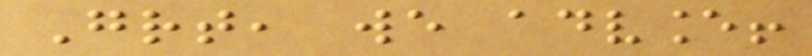Great, we advance!
